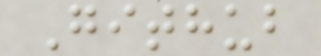Github
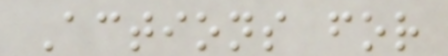Actions for
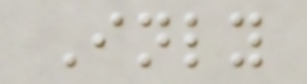Inly
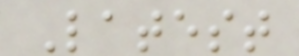Latest
